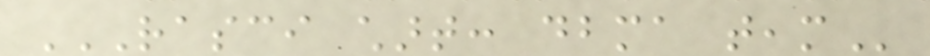RASCI CHART: DBMA TEAM
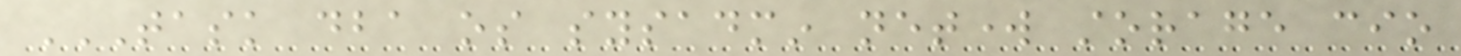TASK DBA OS SYSADMIN NETWORK STORAGE CIO
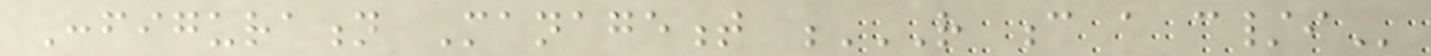Configuration Management R C A C/I
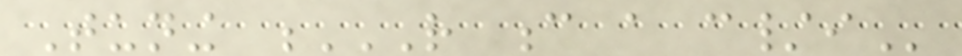Tuning R C A C/I
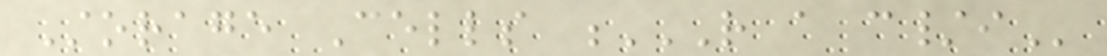Storage Cells R A C/I
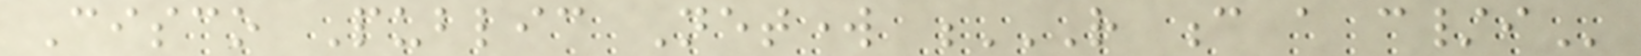Cisco Public Network R C A C/I
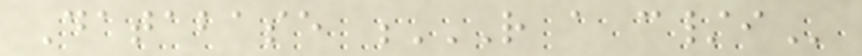Database R A C/I
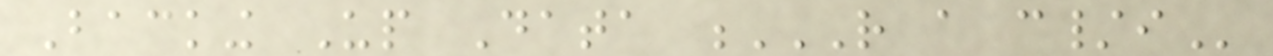Backing Up Data R A C/I
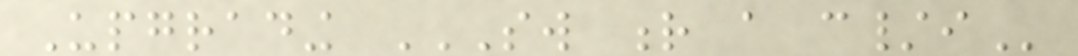Upgrading SW R A C/I
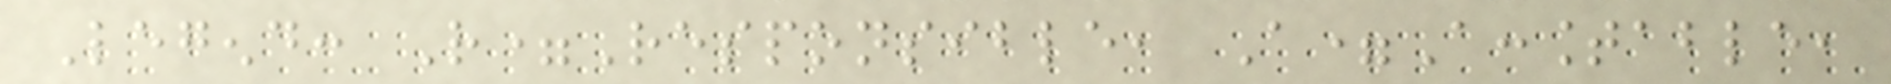Legend: R=Responsible, A=Accountable,
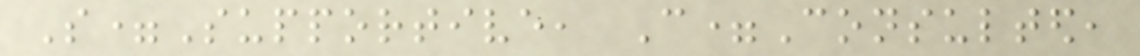S=Supportive, C=Consulted,
